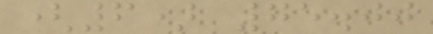(6) 75.00
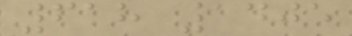618 1405
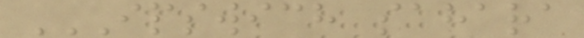IPSWICH SAHARA
